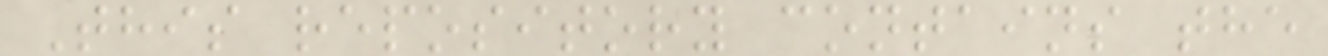This repository contains the
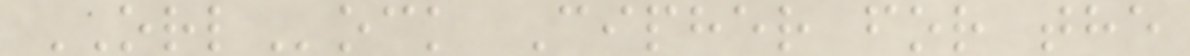ORLock Cipher for the
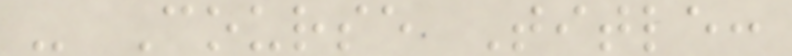- Course Title:
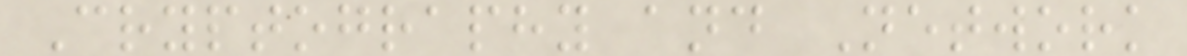Cryptography and Network
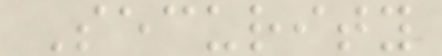Security
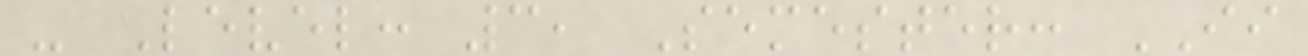- Level: 3, Semester: II
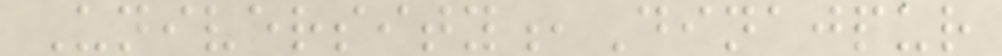University,Dinajpur
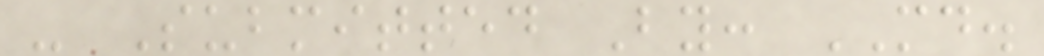- Submitted By: MD.
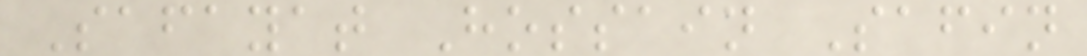Safayat Hossain Safin
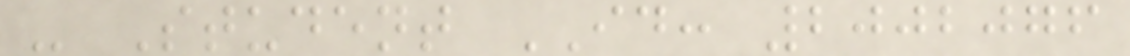- Student ID: 2002076
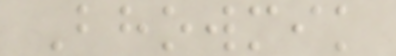Bhowmik
